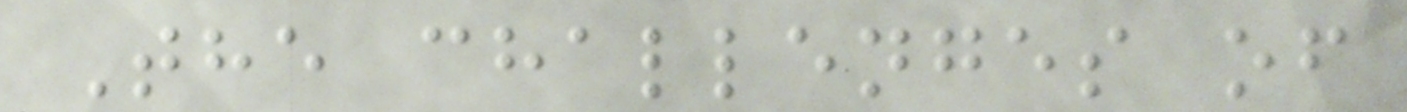The challenges of
